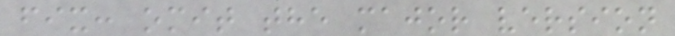fix: omit the major version
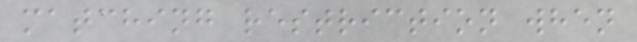matching restriction when
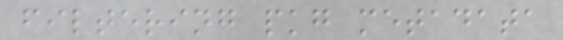filtering pkg metadata
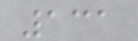131
